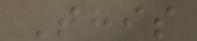This
